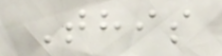This
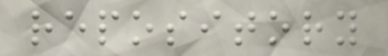repository
